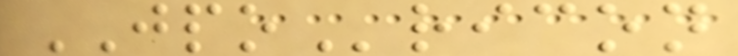JPOricon
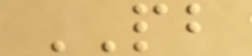PB
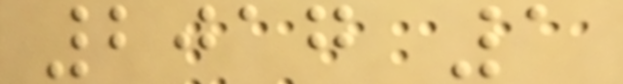2017 1
